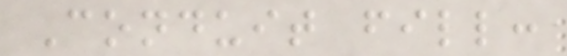Conduit fill:
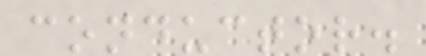conductor.
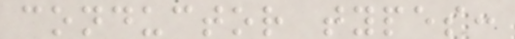conductor types:
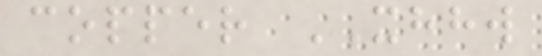copper XHHW
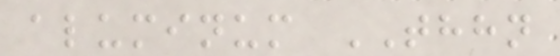aluminum THHN
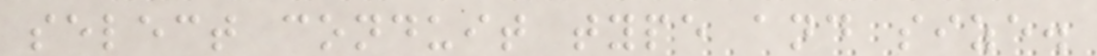select conduit type and size.
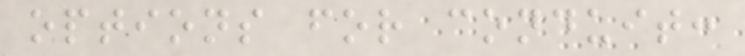options for conduit:
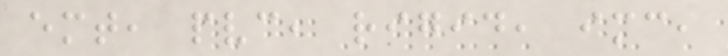emt, pvc, rigid, imc,
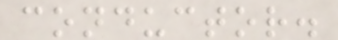conductor.
